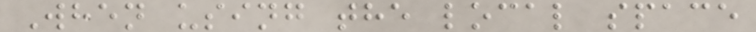When using the local space
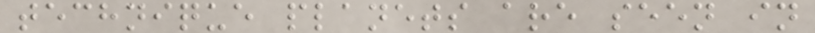technique planets are seen in
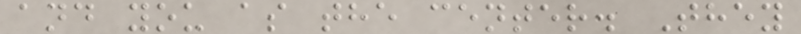and you as the center. They
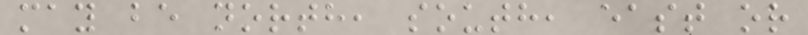may be north, south, east or
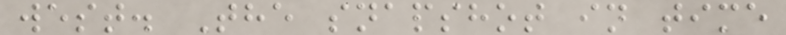west. The snapshot in time
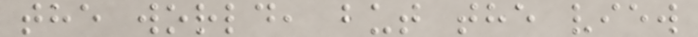the world, but the view
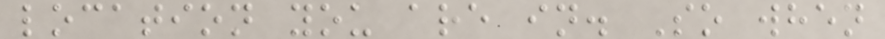location you are in. So when
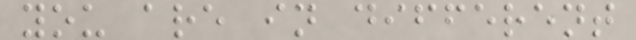you are in different
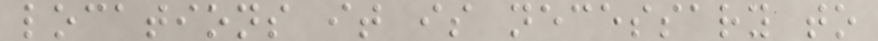locations it is necessary to
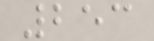253
